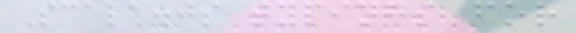Scala.js typings for
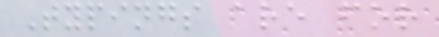Typings are for
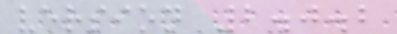version 2.0.2
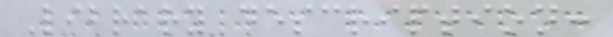Library description:
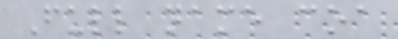Full name coa
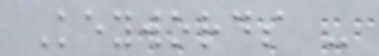Keywords -
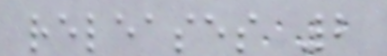releases 2
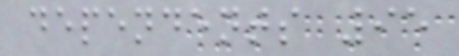dependents 95
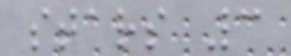stars 3
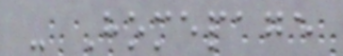- Homepage
